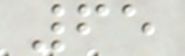65
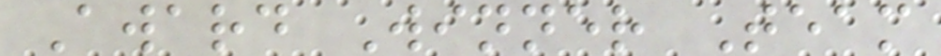Award Winner Team
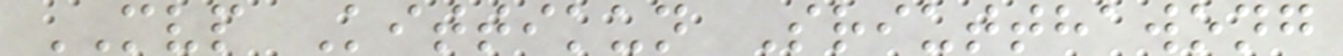MVP Kittikun Sriutthawong
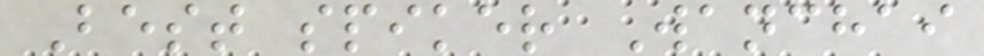Best spiker Wanchai
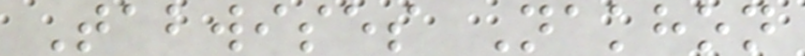Tabwises Nakhon
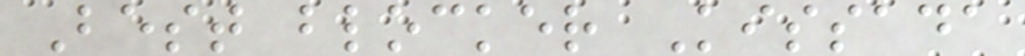Best blocker Kissada
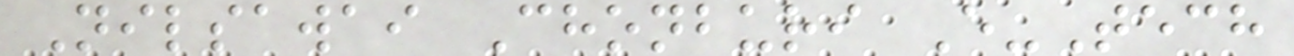Nilsawai Chonburi E-Tech
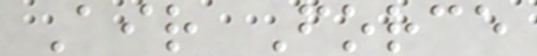Air Force
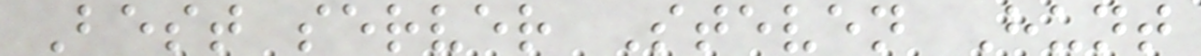Best server Steven Hunt
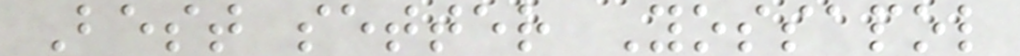Best setter Yossapol
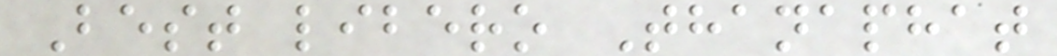Best libero Thanaphat
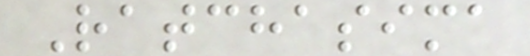Ratchasima
